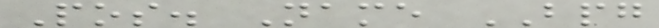Pos. Name BPG
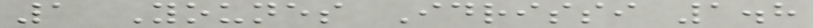1 Younes Idrissi 1.8
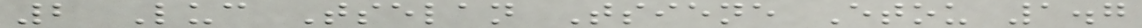2 Luc Tselan Tsiene Etou 1.7
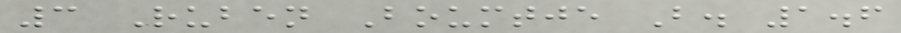3 Ruben Boumtje B. 1.6
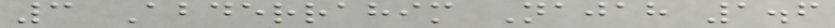3 Abderrahim Najah 1.6
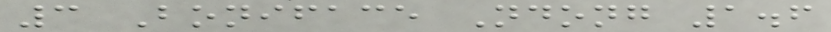3 Boniface Ndong 1.6
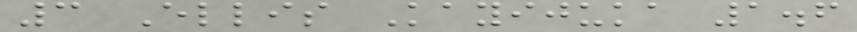3 Ellis Kayijuka 1.6
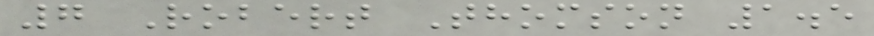7 Robert Thomson 1.5
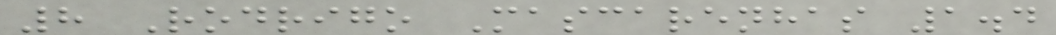8 Rodrigo Mascarenhas 1.4
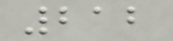212
